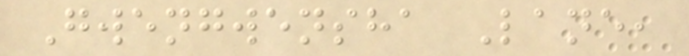Gwengwensha Lane,
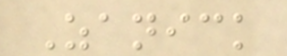Zanick
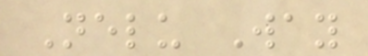Nelu Way
